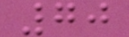70
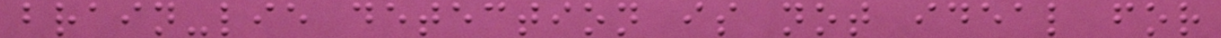brain-lie detection is not ideal for
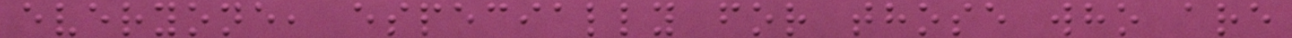everyone, especially for those who are
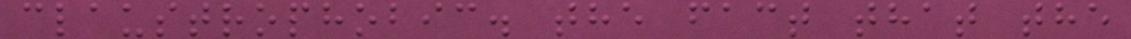claustrophobic. the fact that the
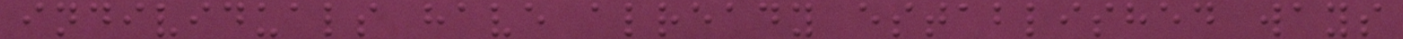individuals have already established ways
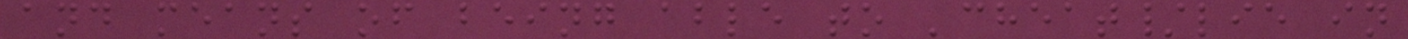and means of being able to 'cheat/lie in
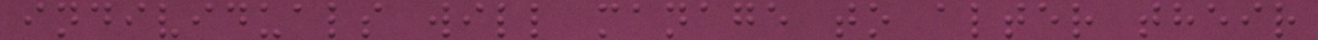individuals will manage to alter their
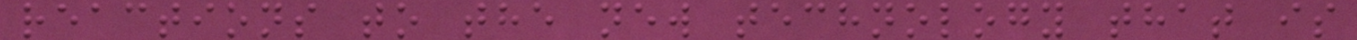reactions to the new technology that is
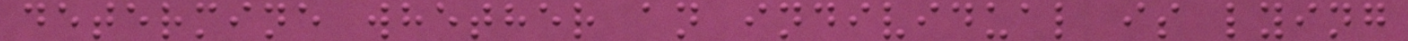determine whether an individual is lying
